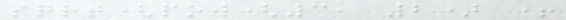sqrt(pow(3, 2) +
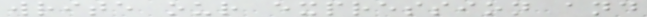write our expression and
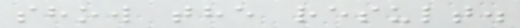show the result.
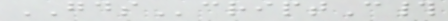GDScriptC#
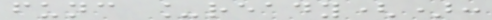func _ready():
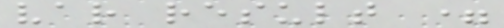var result =
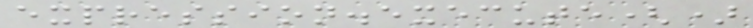expression.execute()
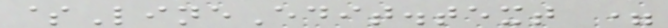$LineEdit.text =
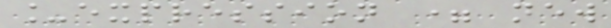_expression = new
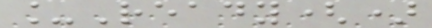_Ready()
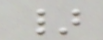}
